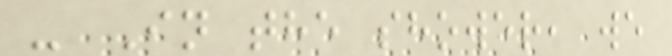- In the shower, we
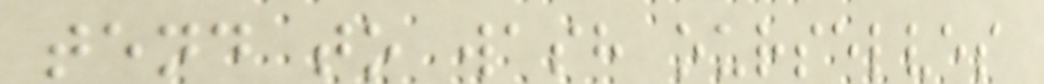tend to wash ourselves
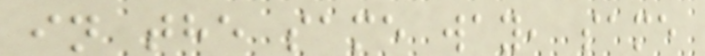in the same way, same
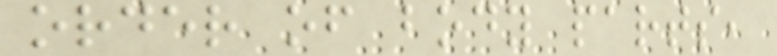order of body parts,
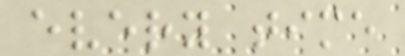every time
